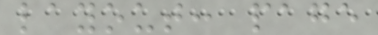layout: page
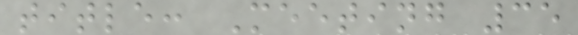title: Meeting 35
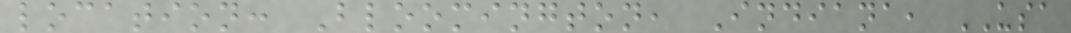location: Bloomington, Indiana, USA
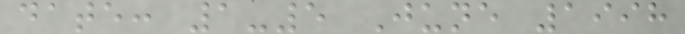date: 1-5 June 1998
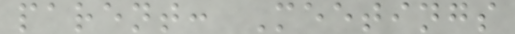parent: Meetings
